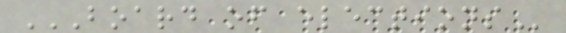BOARD OF ELECTIONS
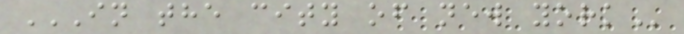IN THE CITY OF NEW YORK
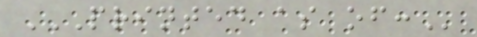PRINTED AS OF:
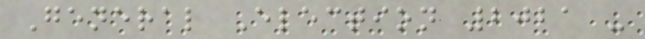General Election 2021 -
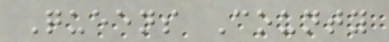Queens County
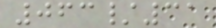063/31
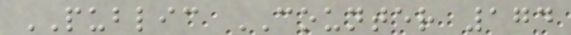PUBLIC COUNTER 174
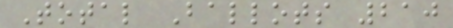Total Ballots 210
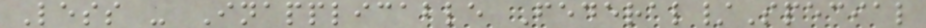Less - Inapplicable Federal/Special
